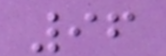96
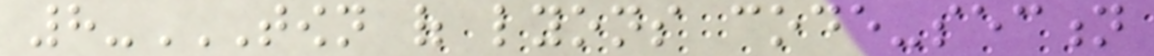8-TOWN OF LYONS CODE-SECTION
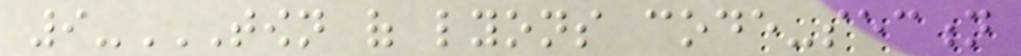9-TOWN OF LYONS CODE-SECTION
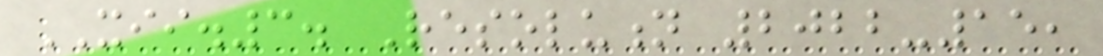XII.3. Resolution 2022-15,
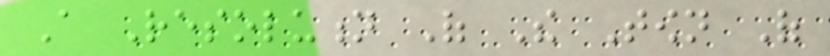A Resolution Of The Town Of
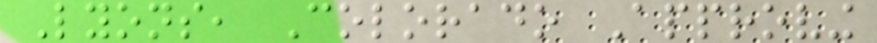Lyons, Colorado Approving
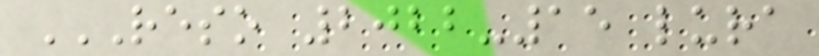RESO 2022-15 LURA
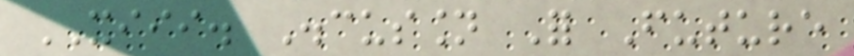XIII. Discussion For Future
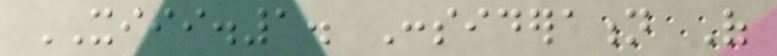XIII.1. Consideration Of
